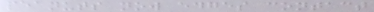peanuts now edges contact
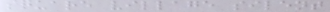square village silent
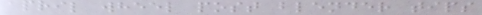april wheel post blender tips
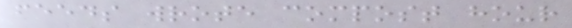feeds wrote compost hour
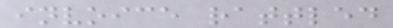invoice rattled
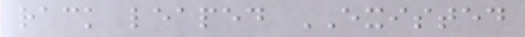rack leaped EXISTED
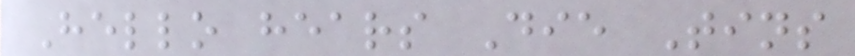Hello hears Die Tins
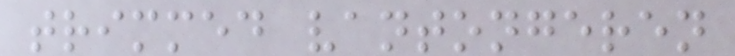trimmed vantongeren
